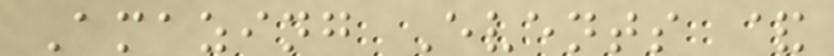Amazing Events &
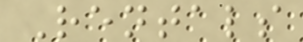Rentals
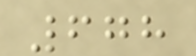678
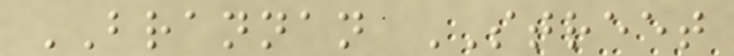BRANNAN STREET
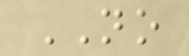NO
